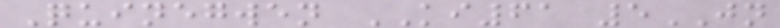Quinegwen KI61 5JN
